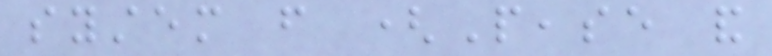system from (Pease and
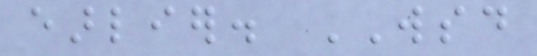earlier. WSD
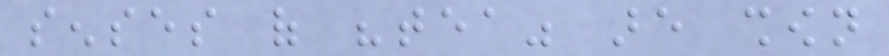senses of "tea" are shown
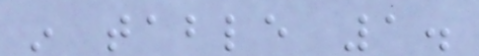in table 1.
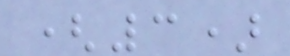(3)
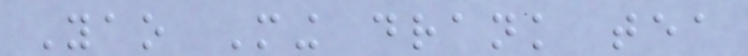Yao Ming drank tea
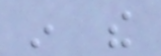in the
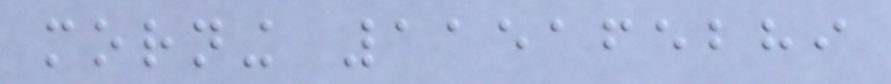morning 115165289
